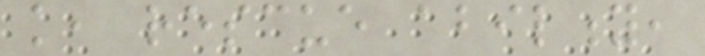knowledge, rescue ability,
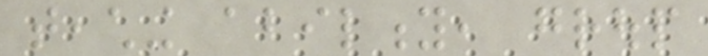teaching ability, group
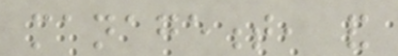management, and
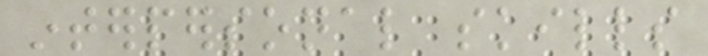interpersonal skills
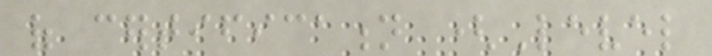of certification (Level
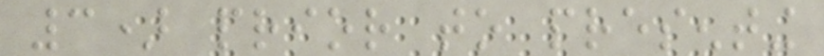3) prior to presenting
